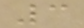3
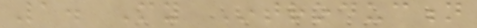1. My Introduction
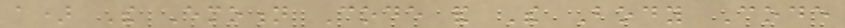a) The Emotion Code and The Body Code
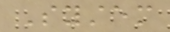System
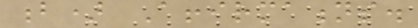b) Affirmations.
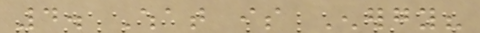4. What is Energy?
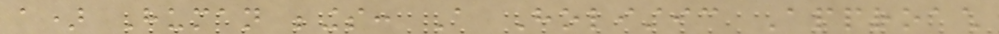a) Human beings: A Holistic Approach
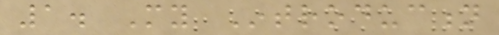1. My Introduction
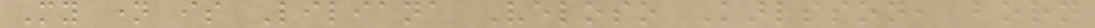My name is Liliana Veloso Karlsson, born
